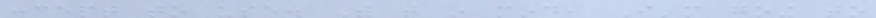concept to use. With that in mind, I'm going to
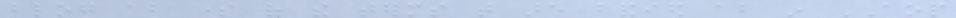blog about some of the terms that are bandied about in AOP
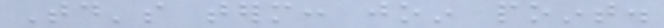Today's term: join point.
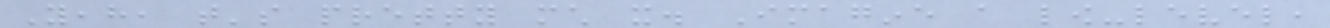Yeah, that's pretty much it. Imagine a low-level,
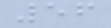56
